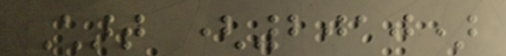Chart (2010)
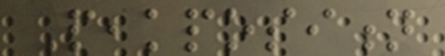Peakposition
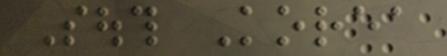South Korea
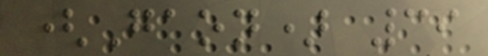(Gaon) 39
